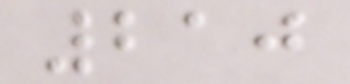210
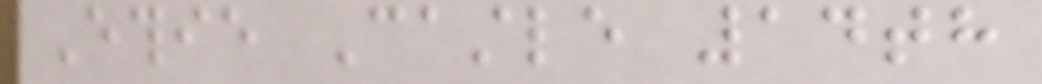Ethie Castle 14th
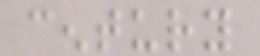century
